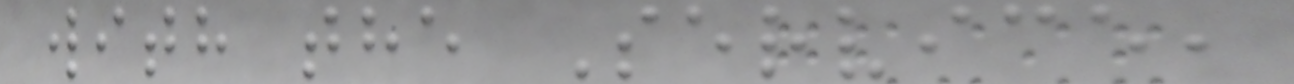with the Service,
